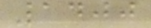1400
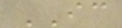IC
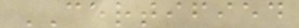CERTIFIED
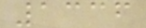1336
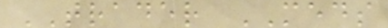TRADER MEDS
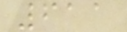611
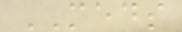MEDS
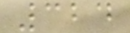324
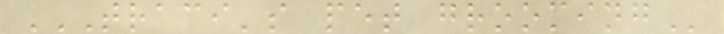TRACI'S PET GROOMING
